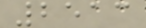2513
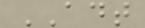ADT
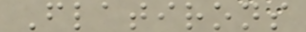Flatirons
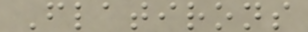Flatirons
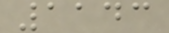1143
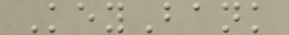KeyBank
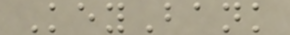KeyBank
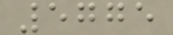5775
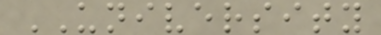UNIVERSITY
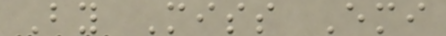By Miss Emi
